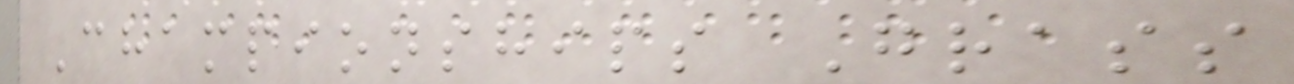Championships Grass
